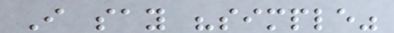I say "simple"
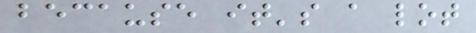because it's a lot
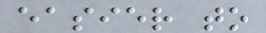easier to
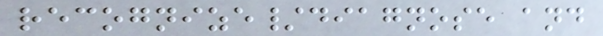recognize/diagnose and
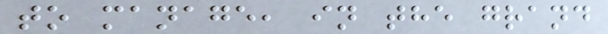to manage, in the grand
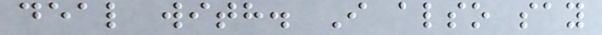deal with. I also say
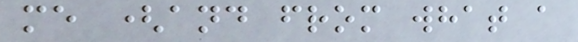me (and from what a
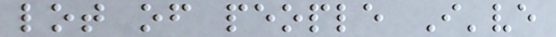lot of people I've
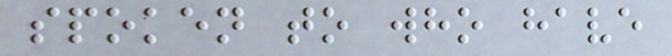spoken to who have
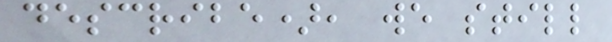describe), we still
